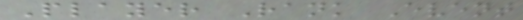Player Rank Event
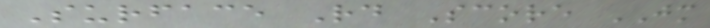Surface Rd Score JM
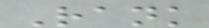Rank
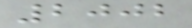2002
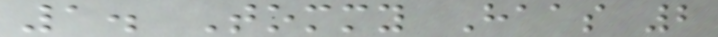1. Tommy Haas 2
